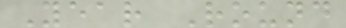Year Round
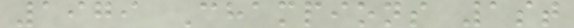1979 Champions 1st
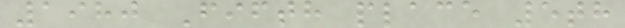1980 Fifth place 5th
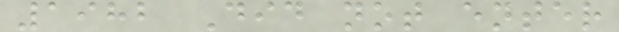1982 Did not enter
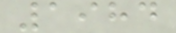1984
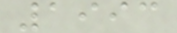1993
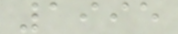1995
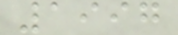1997
